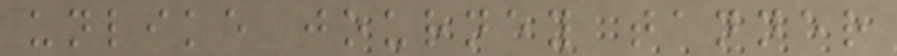unlike journey tanner
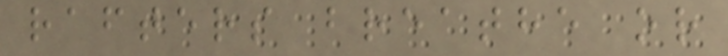rafters breathe or
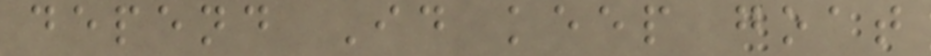depend Id keep goat
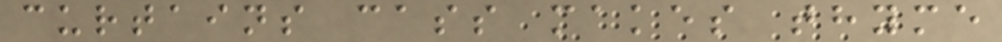curtains cass makes thyme
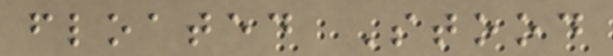floated Stood
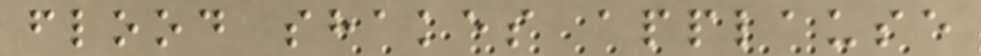flood shakes applause
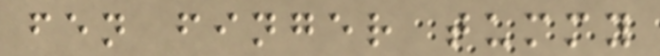fen finger tummy
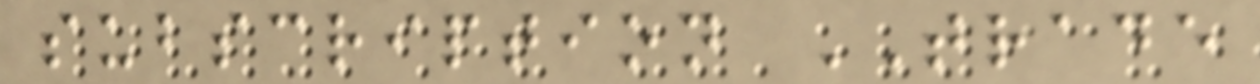subscription TRADE
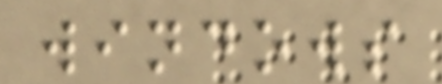windows
